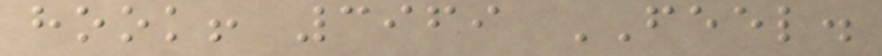hook! 3969 FEEL.
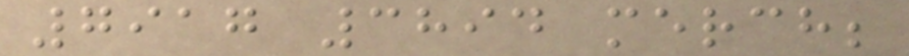7917 3894 merch;
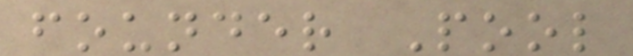founder Pool
